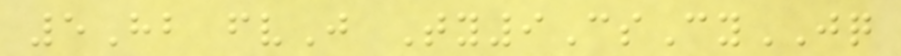5Hb fvJ Ty9CsCyJQ
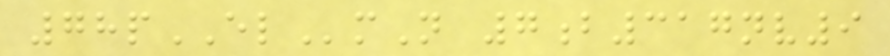78pELmN 7b317nv9
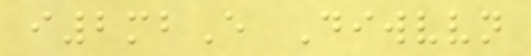i2mbE Diwvvn
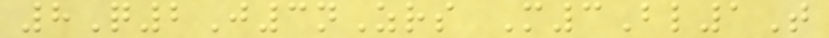8Q2J3nZrs M3Bl1T
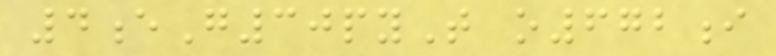4eG30pyT o672i
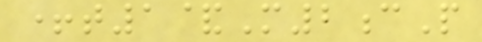+t1&M2cP
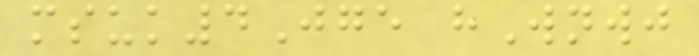msuk4Jge hWnwj
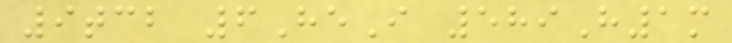9tcb 6HeI 589H1m
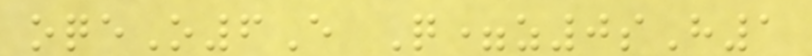oqeO6E Q=z0sH1
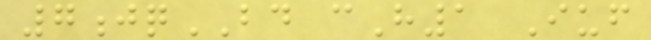7jqBD cH1 Iuf
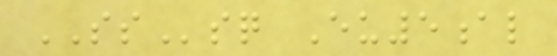SSsq Eu5al
